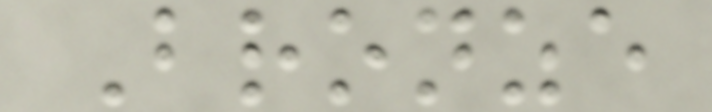Bronze
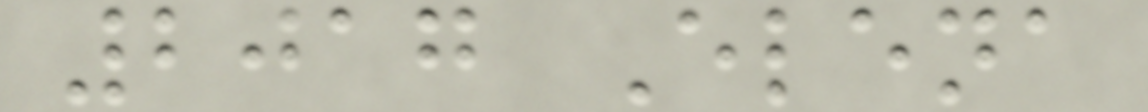2017 Elena
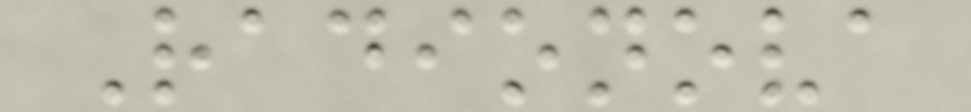Radionova
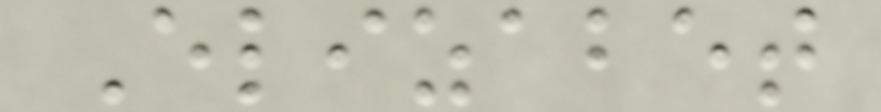Elizabet
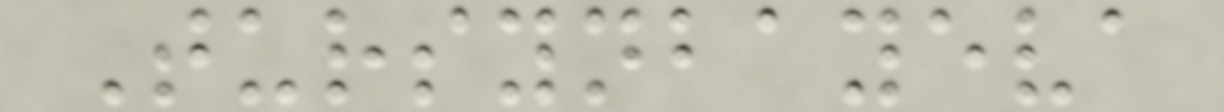Tursynbayeva
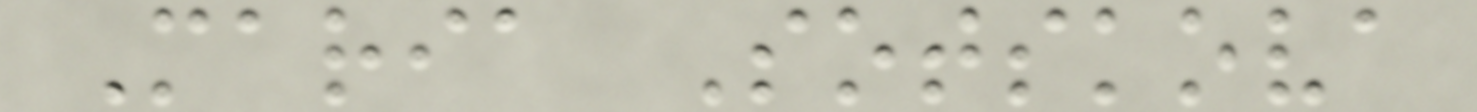Maria Sotskova
